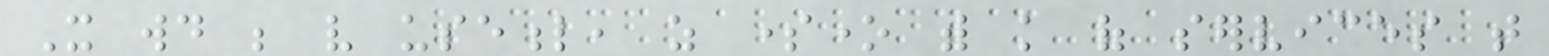It would be very useful, as someone with knowledge of services that
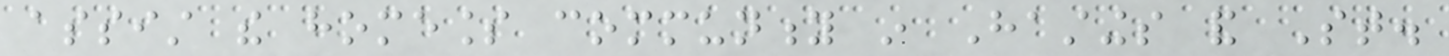assist the homeless community in Hastings and St.
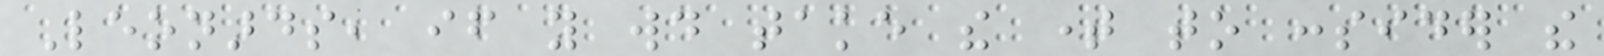Leonards, if you would take the time to consider the
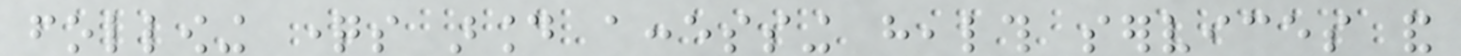following questions around accessing health services and
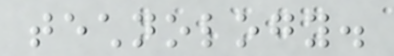technology.
